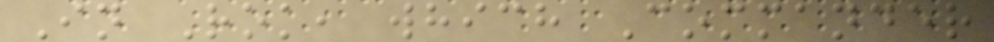In Rok, which Commander
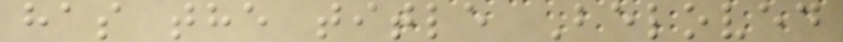has the title Beloved
